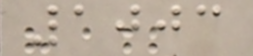1003
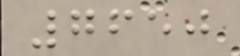7650
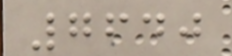7640
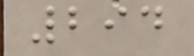294
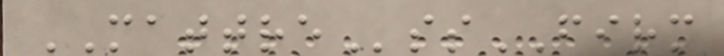MATTREssFIRM
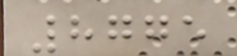8775
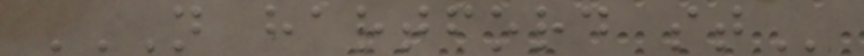N HARTFORD ST
